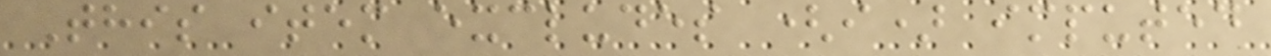This item excludes (i) imputed
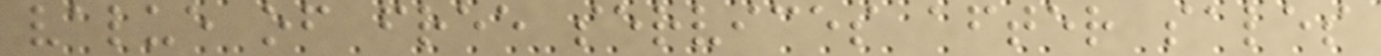value of free services after sales
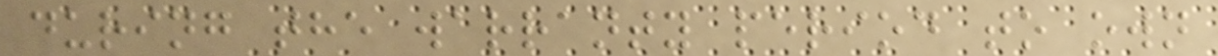during the warranty period to own
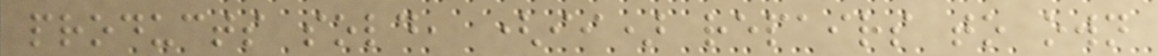products sold, (ii) repairs to own
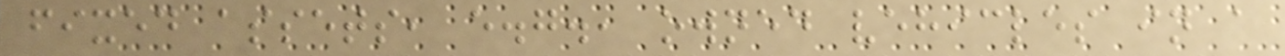fixed assets, e.g., owned vehicles in a
